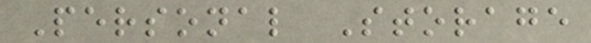Personal Storage
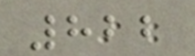822
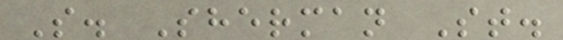S. Sherman St.
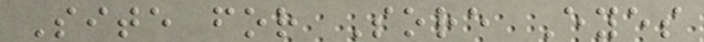Site for Sore Eyes
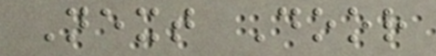Next Door
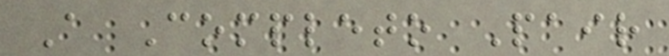A Completo Pair
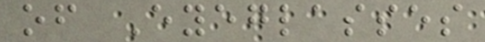of Eyeglasses
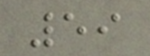59
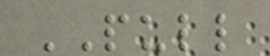PULL
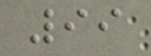99
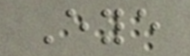Eye
